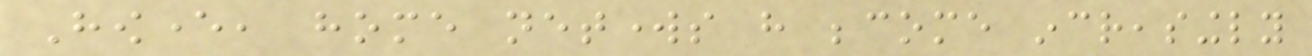However, home networks have become increasingly
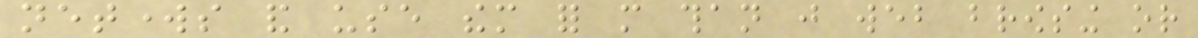networks and use them for more than just web browsing or
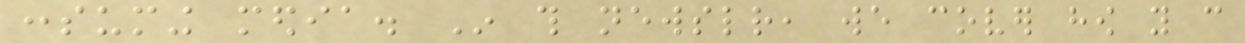consuming media. In this newsletter, we cover how you can
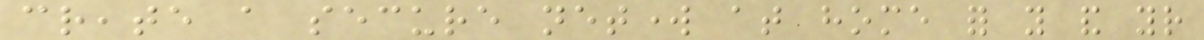create a secure network at home for you and your
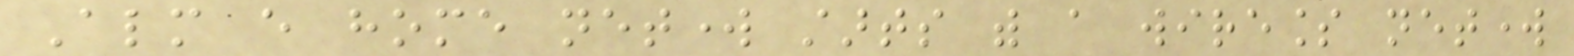Almost every home network starts with a wireless network
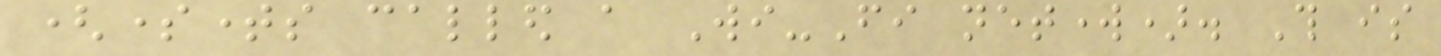(sometimes called a Wi-Fi network). This is
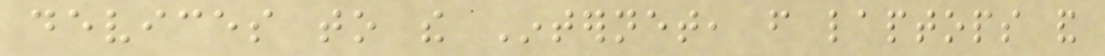devices to the Internet, from laptops and
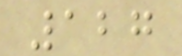127
